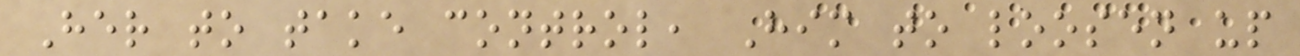Her to take control, Him to loosen up
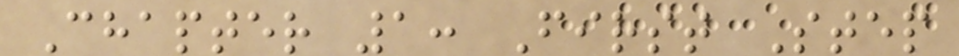Chapter 1: First Step
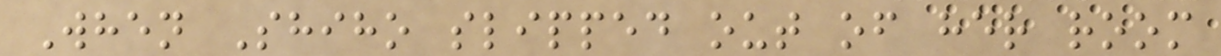When Shiho slipped out of her room
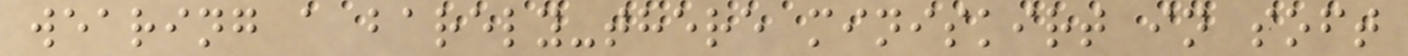wearing a barely-there miniskirt in soft
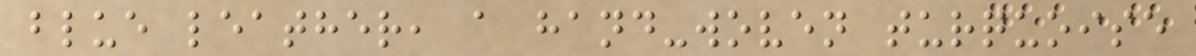blue leather, a hand-woven turquoise
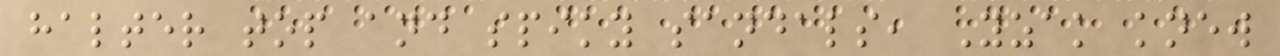halter top and spiky sandals, Yzak knew
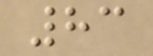83
